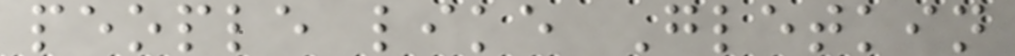people like Gletkin
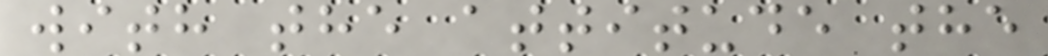with the attitude the
